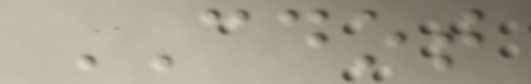CDOT
